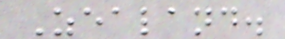Zealand.
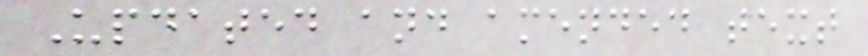Updated and amended text
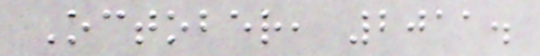October, 2011.
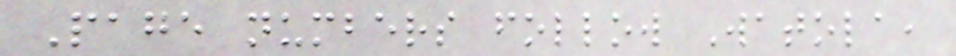Page numbers follow Watola,
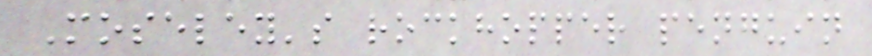Moseley's rockhopper penguin
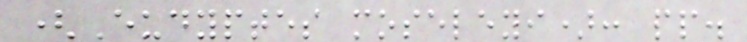(Eudyptes moseleyi): pp.
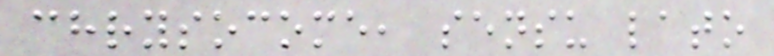chrysocome, sensu lato
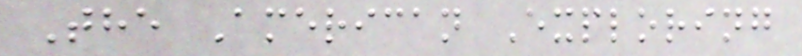The American Exploring
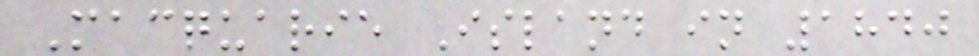Macquarie Island in 1840
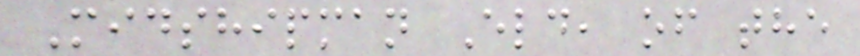Midshipman Eld, of the
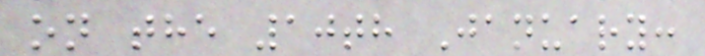on the 10th January:
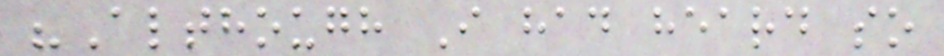"Although I had heard so
